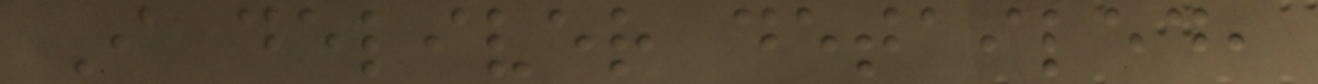I deliver detailed,
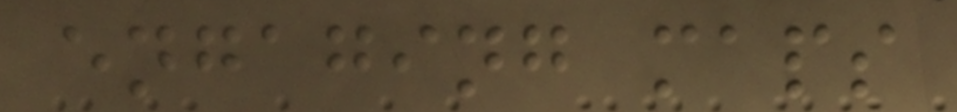engaging maps
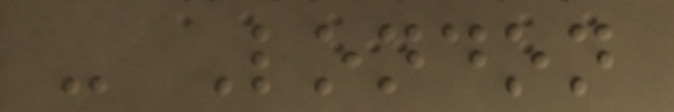- London
